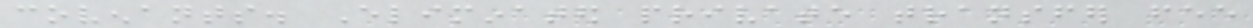covenants. Eliminated private transfer fee
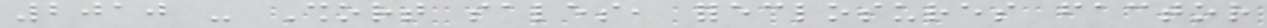2010 - Short sales, foreclosures factor
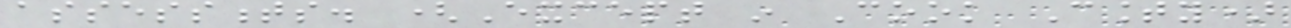assessments. (Except in Cook County)
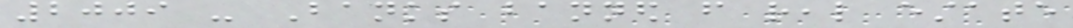2009 - Banks banned from real estate
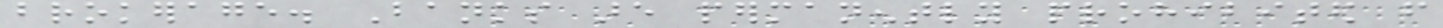brokerage. Banks are permanently prohibited from
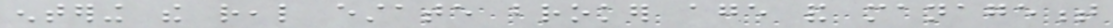entering the real estate broker age and management
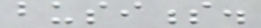business.
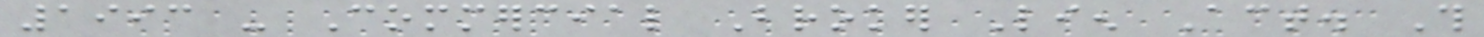1993 - Commercial Broker Lien Act. This
